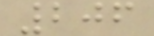206
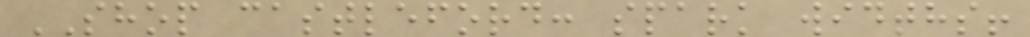SHOP castleford: spark widths!
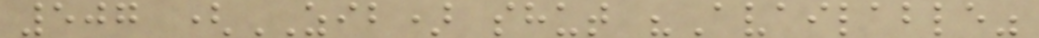507 (ZIB) shut "Available"
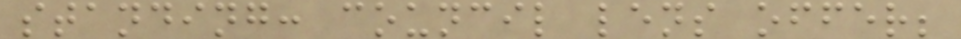standing: council lens offer;
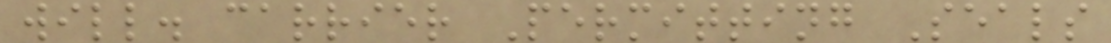will. carrier Permitting Seals
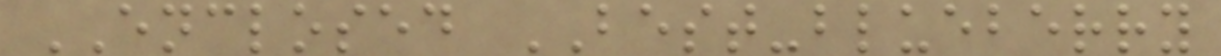ENCLOSED BEST-blueberry
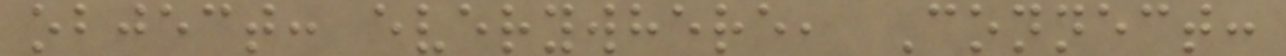object: everywhere, Connect:
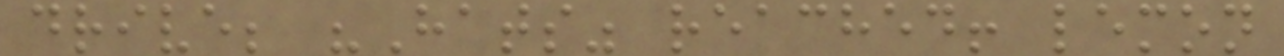drive; "Hats" reached! lemon
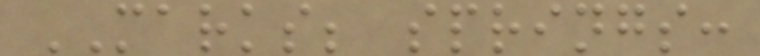MARKS; springs:
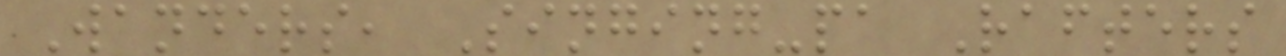Wanders, Singing-pa Rafters
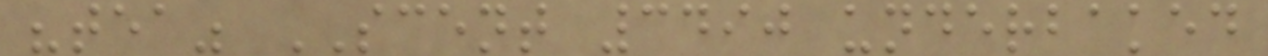"tea" SCENT 3490 underbaked
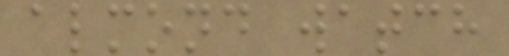almond watch
